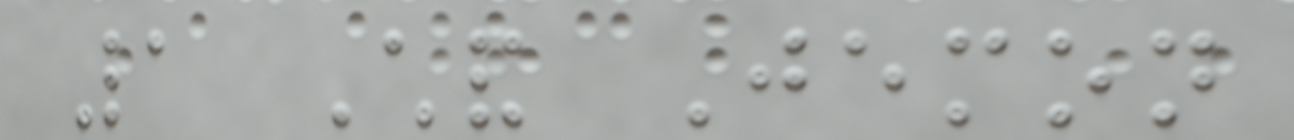1 Chand Jemon
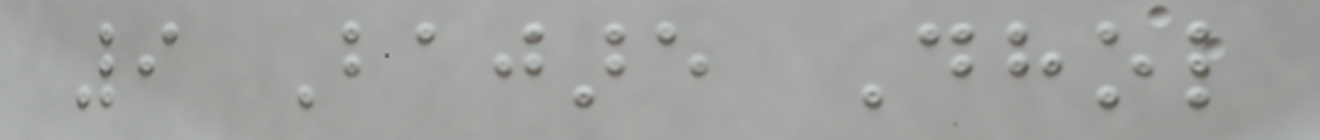9 Bajare Dhol
